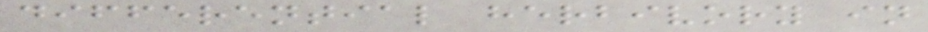differential herbivory in
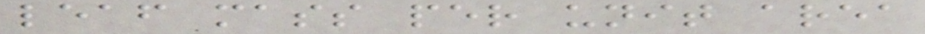leaf mass per unit area
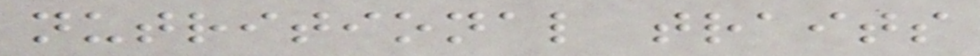nutritional traits
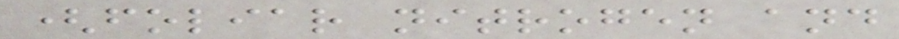(foliar nitrogen and
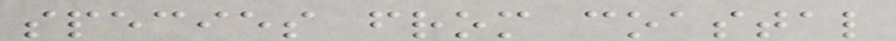species from coastal
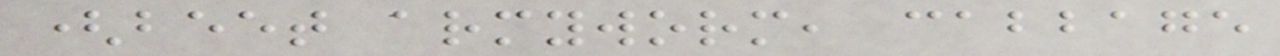(beet armyworm, cabbage
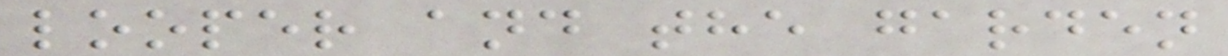looper and the garden
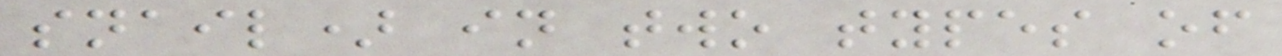snail) in two types of
